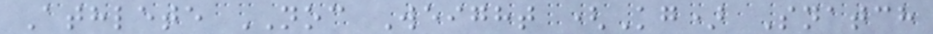Athlete NOC Weight (Kg) Snatch
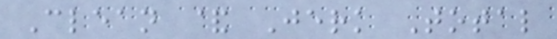Clean & Jerk Total
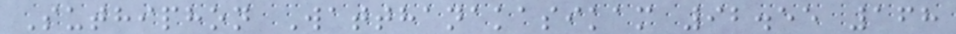Suthiphon Watthanakasikam 92.55 168
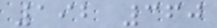192 360
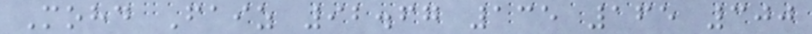Mohd Faiz 92.67 135 165 300
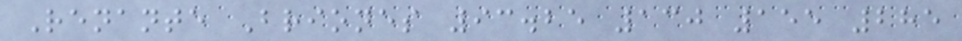Renante Briones 93.25 130 155 285
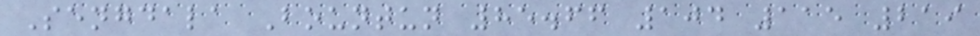Sengdala Bountun 85.66 104 115 219
